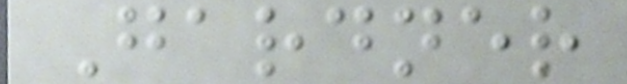Gardner
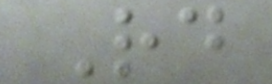Rd
